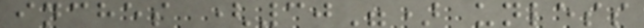inches (30") unless
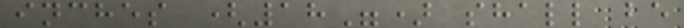inches (18") shall be
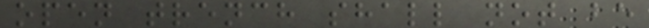open trench shall not be
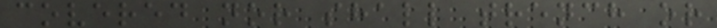covered nor shall trench or
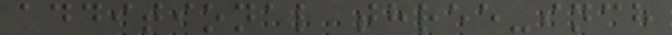additional three-inch
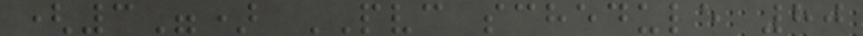(3") PVC schedule 80
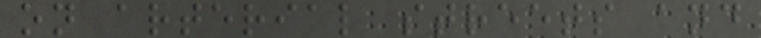on arterial streets and
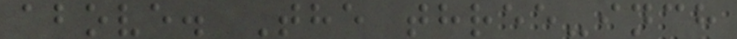above. The three-inch
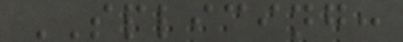SPLICING:
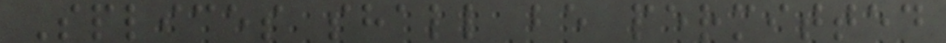Splices shall be permitted
